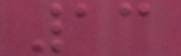13
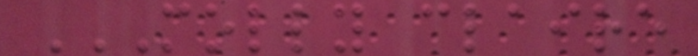MOLLY CLAIRE
